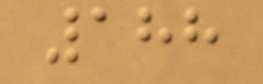188
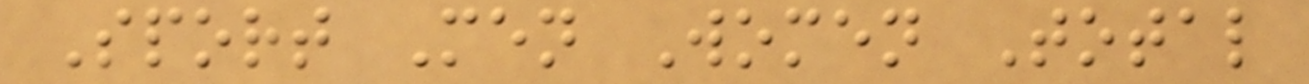Sport Men Women Total
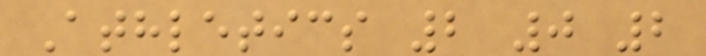Athletics 2 0 2
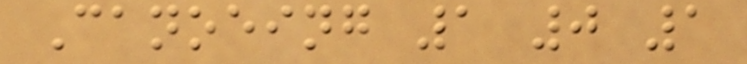Canoeing 1 0 1
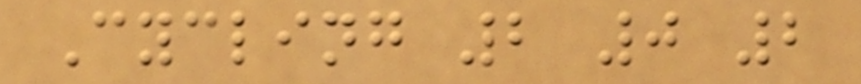Cycling 2 0 2
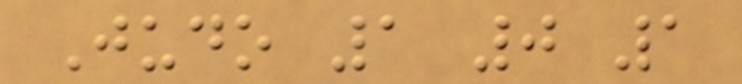Judo 1 0 1
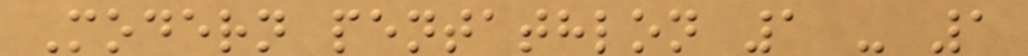Modern pentathlon 1 - 1
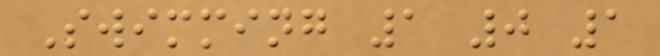Swimming 1 0 1
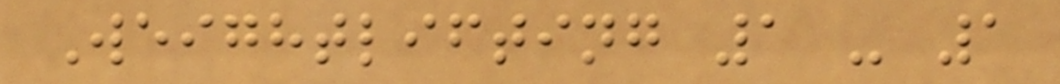Weightlifting 1 - 1
